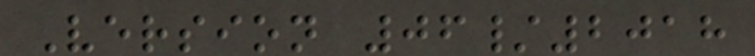Version 06/2018
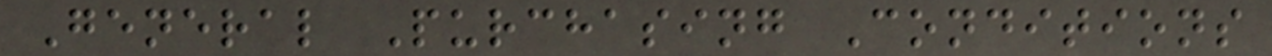General Purchasing Conditions
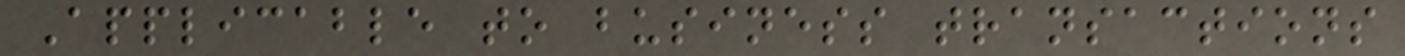Applicable to business transactions
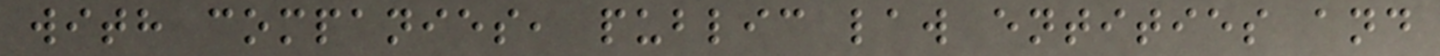with companies, public law entities and
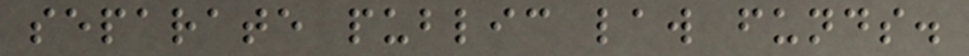separate public law funds.
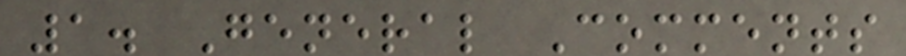1. General Comments
